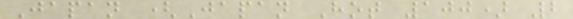Japan (Japan Hot 100) 2
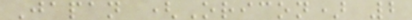Japan (Oricon) 2
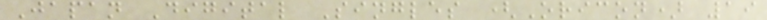Japan Digital Singles (Oricon) 19
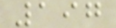197
